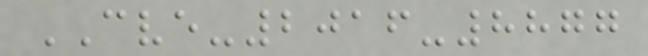CVE-2016-8877
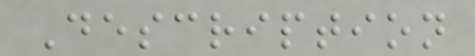Description
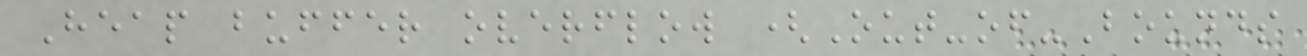Heap buffer overflow (Out-of-Bounds
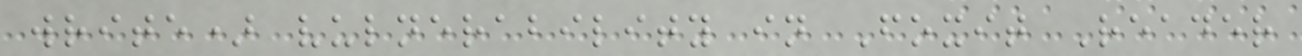write) vulnerability in Foxit Reader
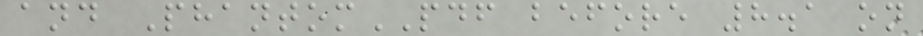and PhantomPDF before 8.1 on
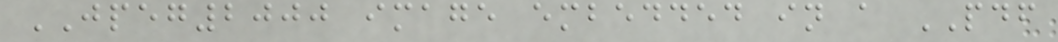JPEG2000 image embedded in a PDF
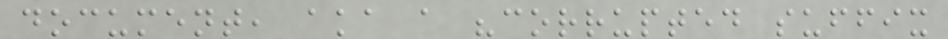document, aka a "corrupted suffix
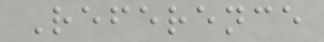Reference
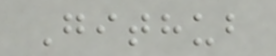Github
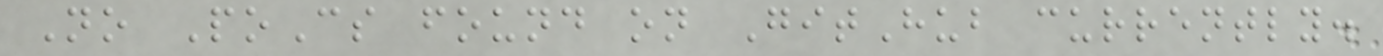No PoCs found on GitHub currently.
